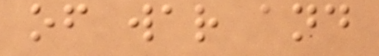of war and
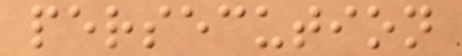persecution
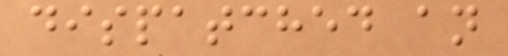dispatched an
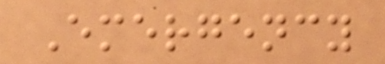Emergency
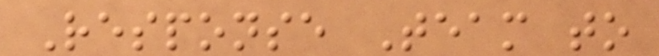Response Team to
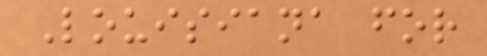Louisiana for
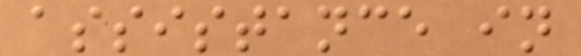assistance in
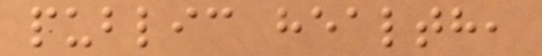public health,
